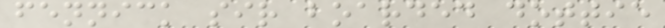fennick sir boarded dottie
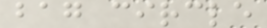bag circle
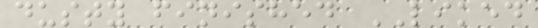dusty finished LIKED
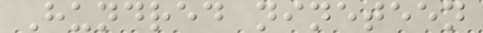Hundred nineteen
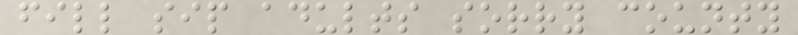fill sip adults sorry county
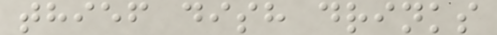thief dish drinks
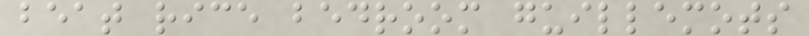beat rice bedroom guillemots
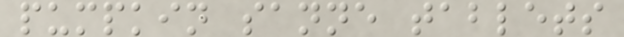pumpkin sanne tablets
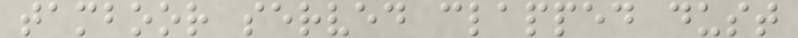tamboor served clapped dust
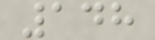148
